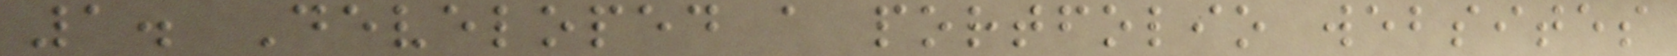1. Developed a portfolio websites
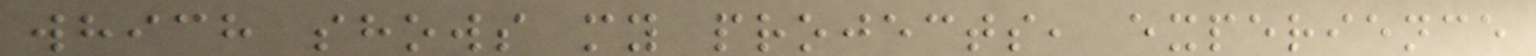which shows my projects, experience
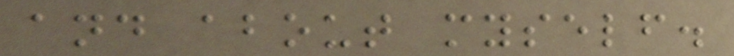and about myself.
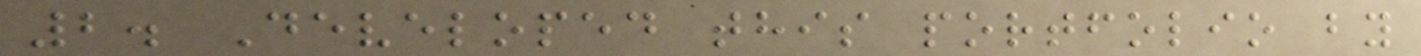2. Developed this portfolio by
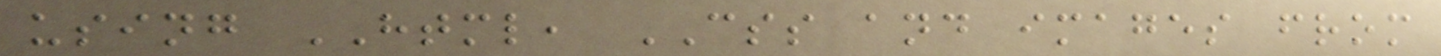using HTML, CSS and images from
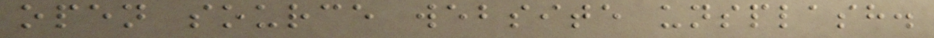open source website unsplash.
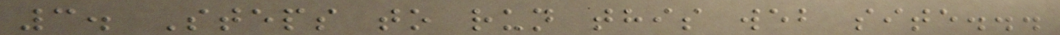3. Steps to run this web site...
